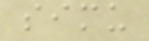simu
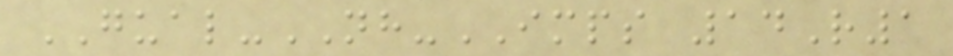GUAL-NH-IMPS 14R1
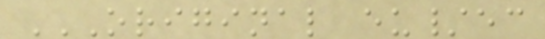ORIGINAL EU/EC
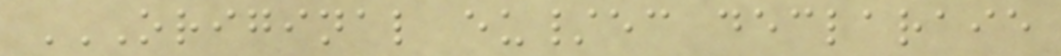ORIGINAL EU/EC DECLARAIE
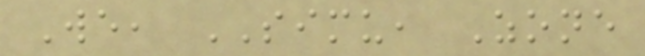We, SIMU, Zone
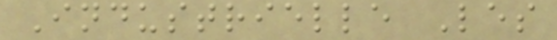Industrielle Les
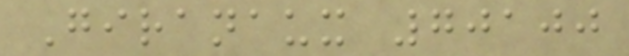Giranaux 70100
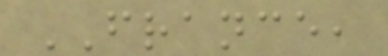FRANCE,
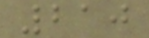210
